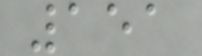151
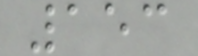153
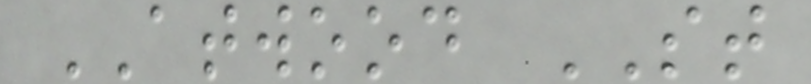ATWOOD ST
